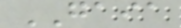GAIA
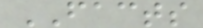FACTS
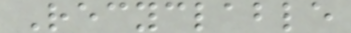Recyclable
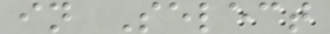in Select
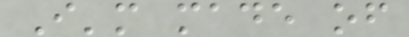I'm made of
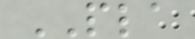PLA
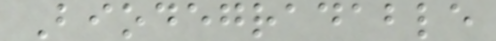Biodegradable
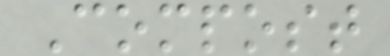Compost
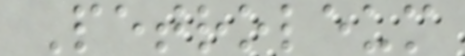Petroleum
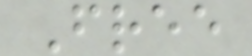Free
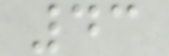43
